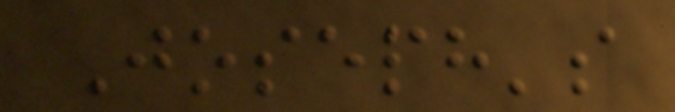Joseph's
